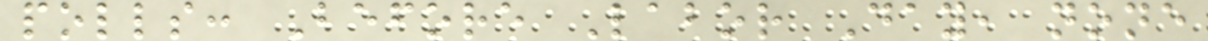polls: Before Labor Day, none
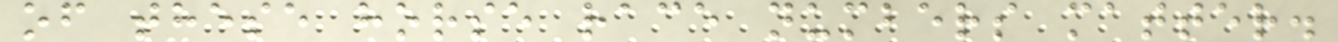of these horse race numbers matter.
